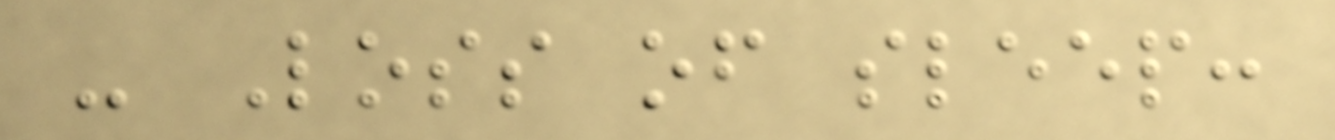- Loss of sleep:
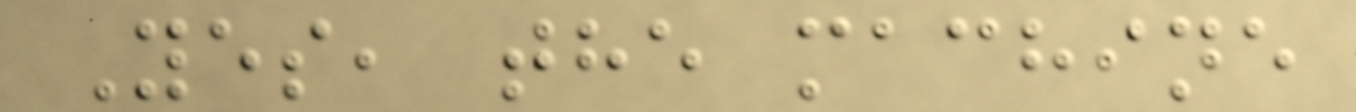Yes, the machine
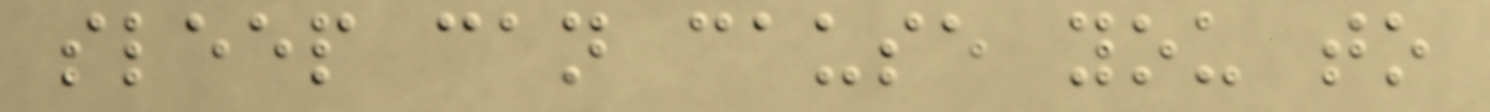sleep can cause you to
